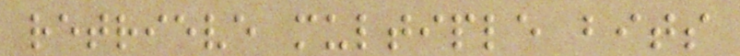retrieve multiple bits
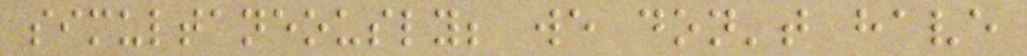simultaneously; we don't have
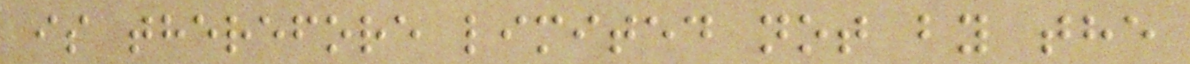is therefore limited not by the
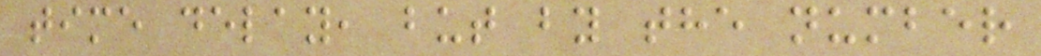time delay, but by the number
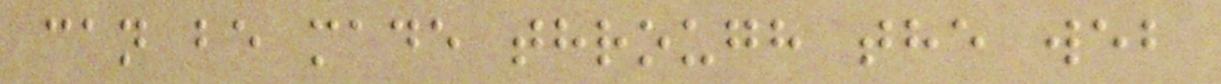can be made through the web
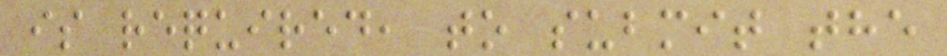is required, to submit the
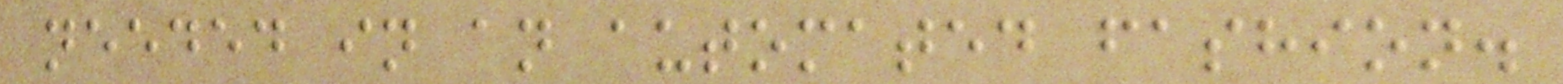needed in an automated fashion.
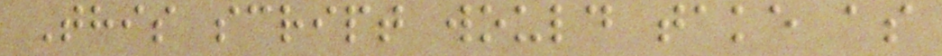This script would take as
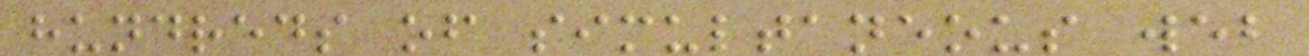hundreds of simultaneous web
